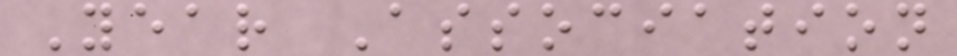Year Association
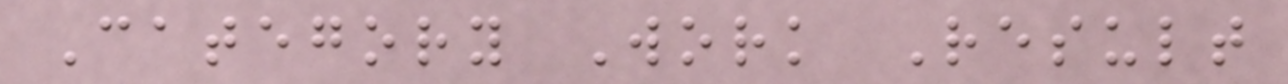Category Work Result
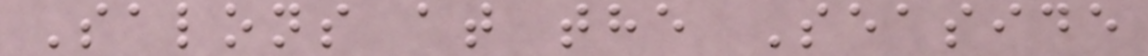Salons at the Seaside
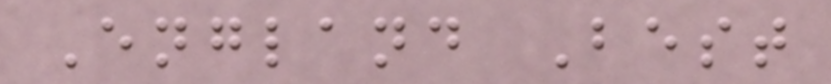England Best
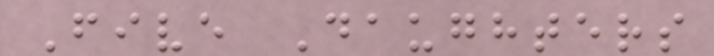Five Daughters
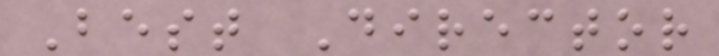Best Director
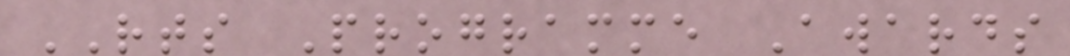RTS Programme Awards
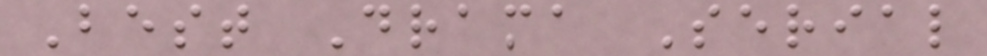Best Drama Serial
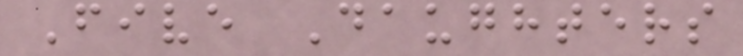Five Daughters
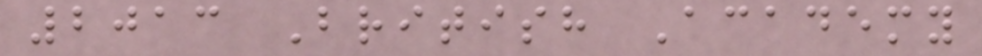2013 British Academy
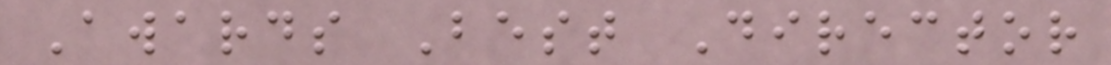Awards Best Director
